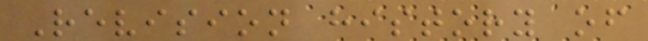Revision history of
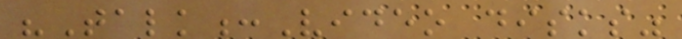"Talk:Video disks"
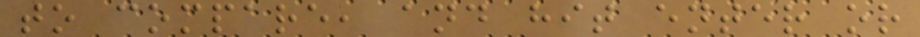to compare, and hit enter or
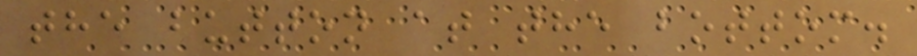the button at the bottom.
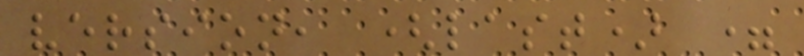version, (last) =
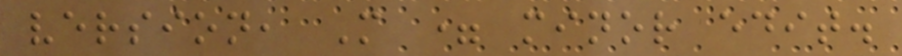version, M = minor edit.
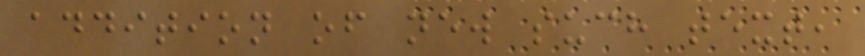addition of new such text,
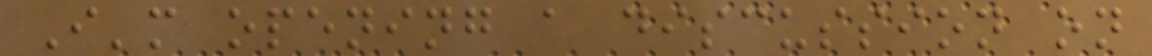I'm opening a discussion on
